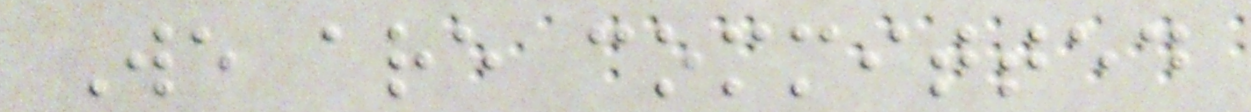We are committed
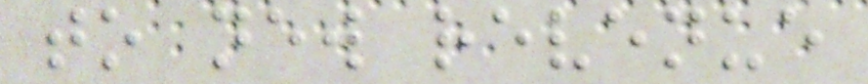to new revenue
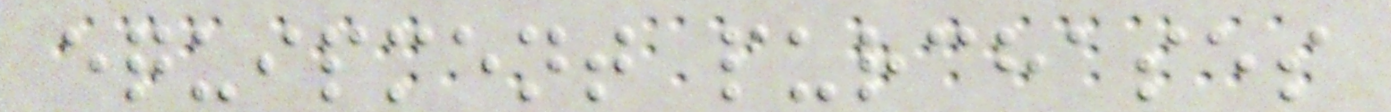equipment purchases
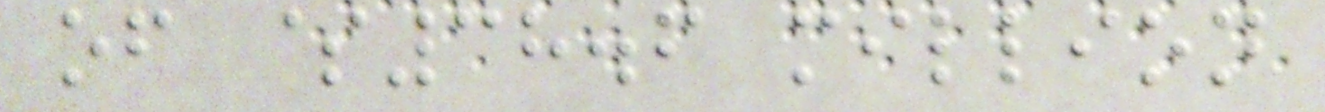of $38.6 million
